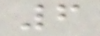6
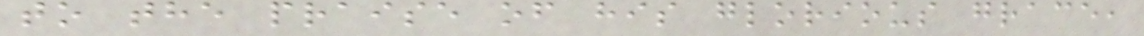to the praise of his glorious grace,
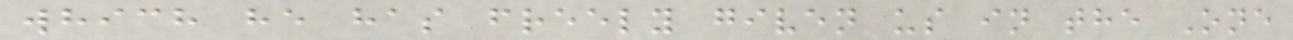which he has freely given us in the One
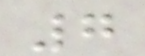7
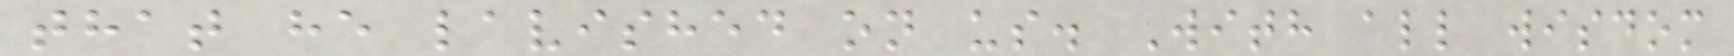that he lavished on us. With all wisdom
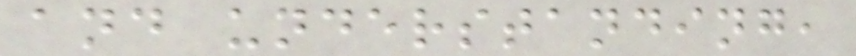and understanding,
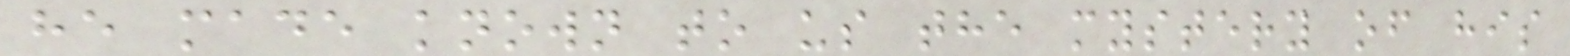he made known to us the mystery of his
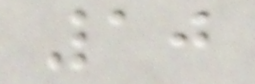10
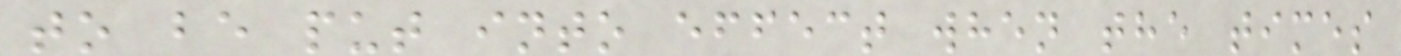to be put into effect when the times
